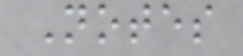Notes
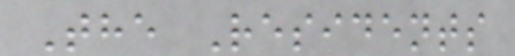The Residents
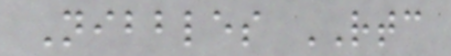Nibbles RTC
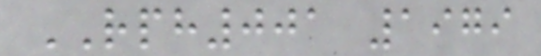RPH001 1979
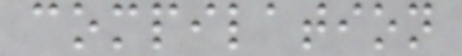compilation
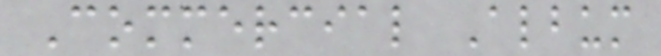Commercial Album
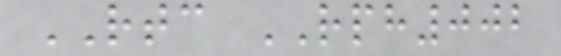RTC RPH002
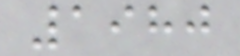1980
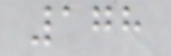178
